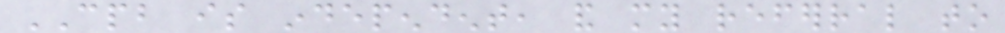CPB is independent, and my referral to
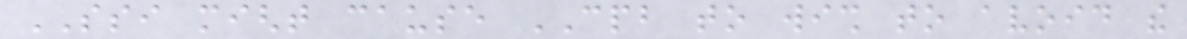SSI might cause CPB to wish to avoid the
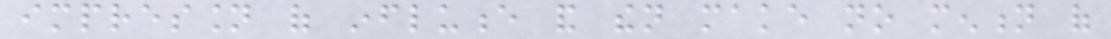impression of influence and then make no mention of
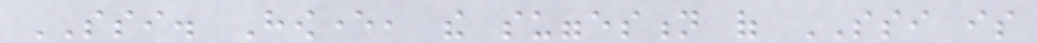SSI. However, the suggestion of SSI is
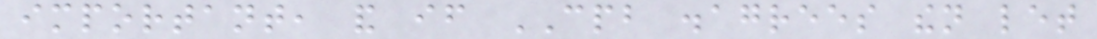important, and if CPB disagrees then let
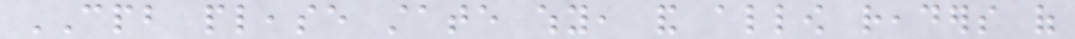CPB please state why, and allow readers of
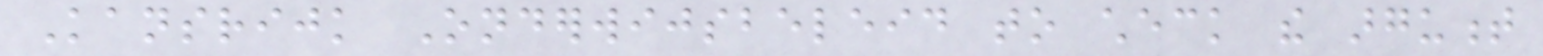Kansrijk Onderwijsbeleid to check the argument
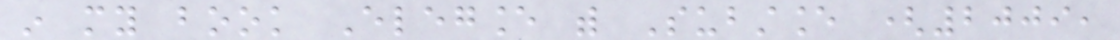in my book Elegance with Substance (2009,
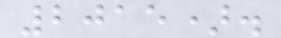2015).
